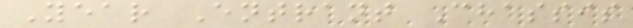Year Entrant Chassis
